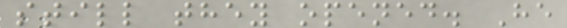still they opened. He
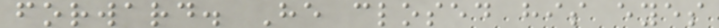forward. He closed his eyes
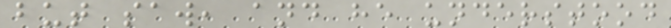but saw, and he understood
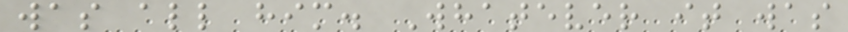was all him. Whatever it was
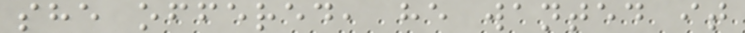she offered, he wanted it
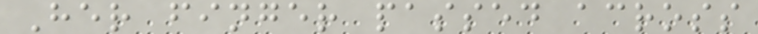Her finger passed across
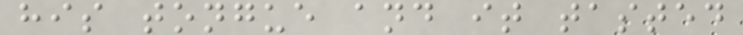his tongue and it tasted
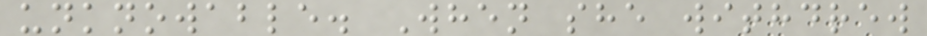unknowable. When she withdrew
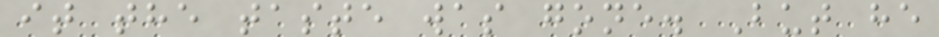it the taste was gone. But he
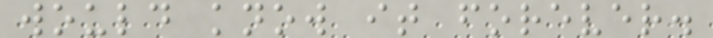would know it forever.
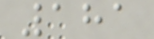181
